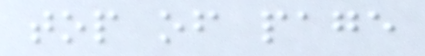top of page
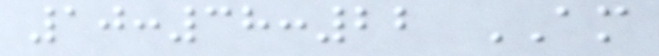10:38:22 AM
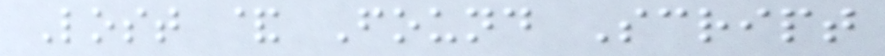Lost & Found Script
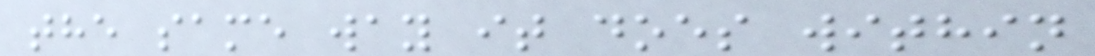the same way it does within
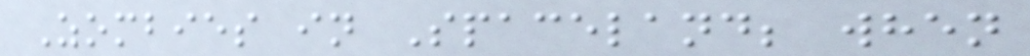Zombies in Spaceland; when
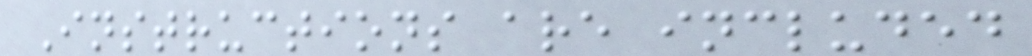Instructions are included
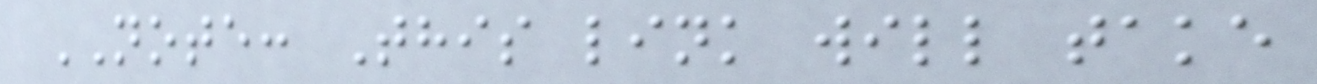NOTE: This link will take
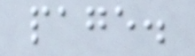page.
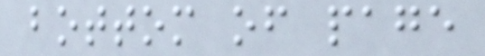bottom of page
